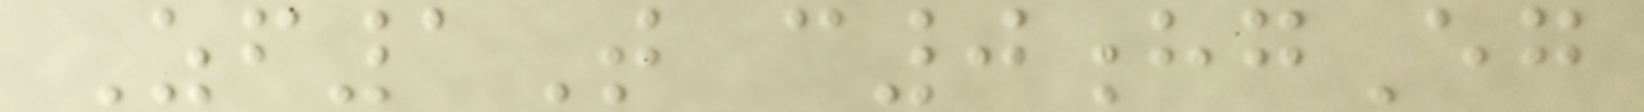Zf1T c0hgEg
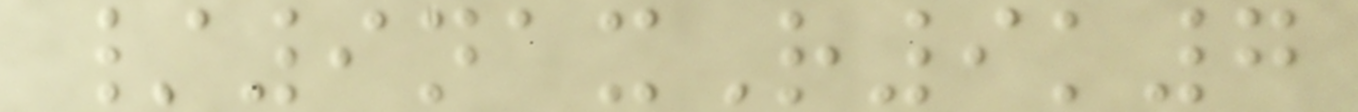/9naxR9k7
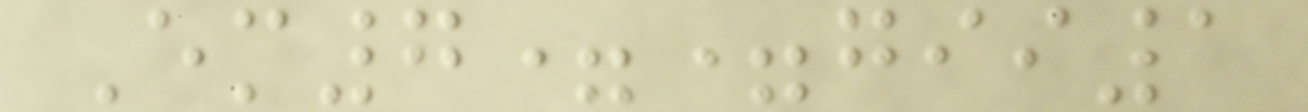Em7==gii1
